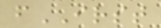fIRST
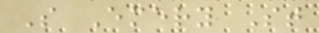S Emery St
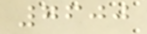7600
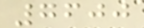7600
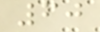60
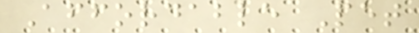Affordable Pet
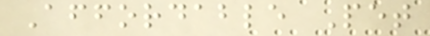Affordable Pet
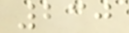230
